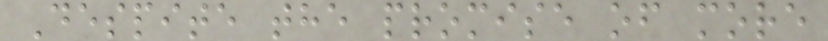Despite the promise of more
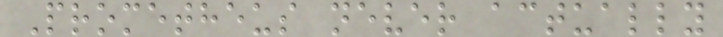Prometheus never actually
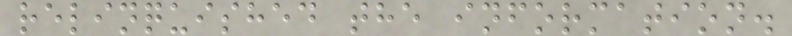relinquished the information.
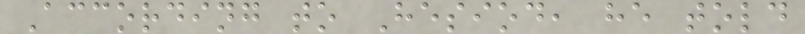According to Hesiod, he told
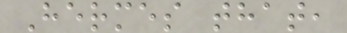Hermes that,
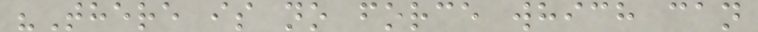"There is no force which can
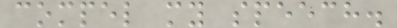compel my speech.
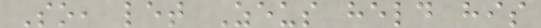So, let Zeus held his
